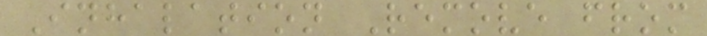Inhalation Remove from
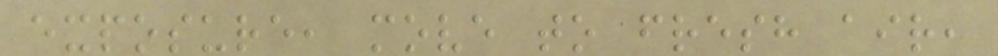exposure, move to fresh air,
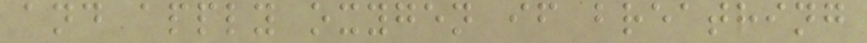and apply oxygen if breathing
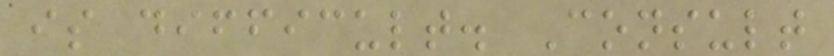is difficult. Consult
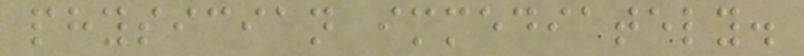physician immediately.
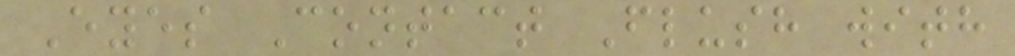Eyes Contact Flush with
